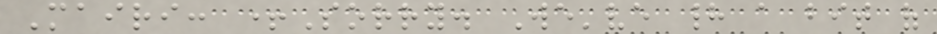Mairi: +Sorry. We've had a bit of
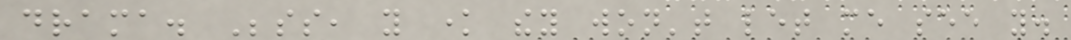drama. Besides, you know they won't let me see you.
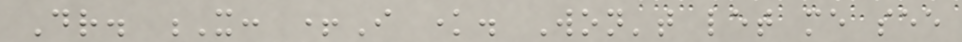Dr. X: +I know. Won't let me see
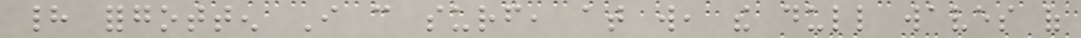had forgotten I can surf, at will, the dull waves of
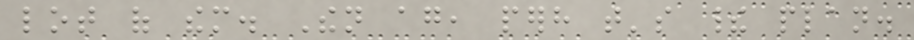lot of them. Then again, perhaps that's their plan.
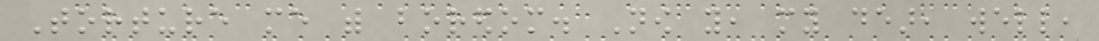Torture me with boredom. Now you, my dear, well,
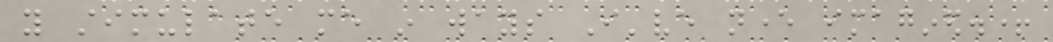you stimulate me in ways I've never imagined.+
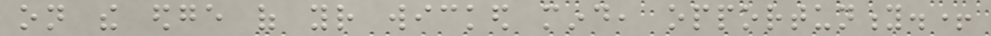on the edge of your wicked mind, opportunity.+
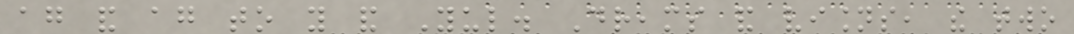again and again to you and Yul. Dreams and visions, the two
